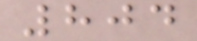804
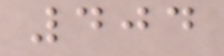404
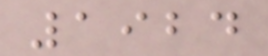1924
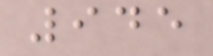945
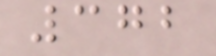372
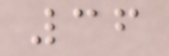36
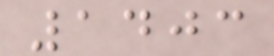1403
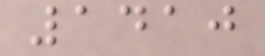1410
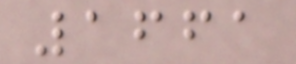1661
